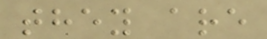they are
